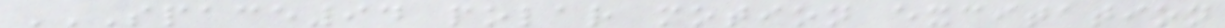SPACE94 POLAR MOTION EXCITATION
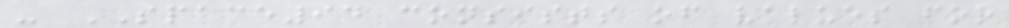- SPACE94 consists of values for
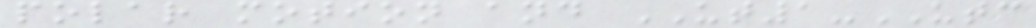polar motion and UT1-UTC
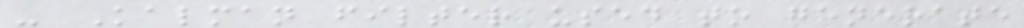- Kalman filter used to generate
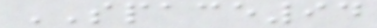SPACE94
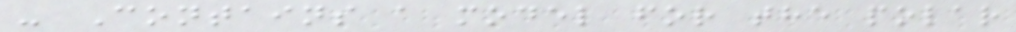- Contains a model for the polar
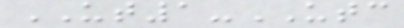UT1-UTC
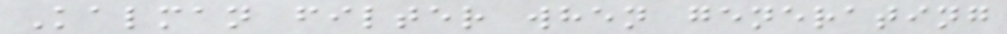Kalman filter when generating
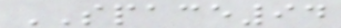SPACE94
